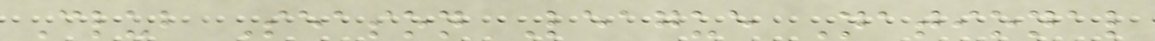Club Season League National
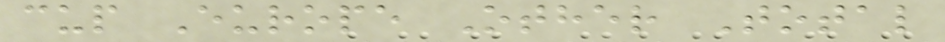cup Europe Other Total
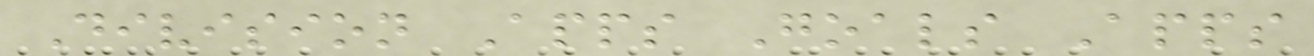Division Apps Goals Apps
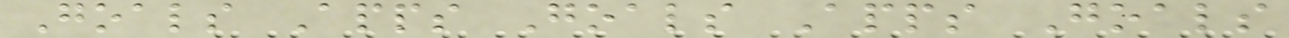Goals Apps Goals Apps Goals
